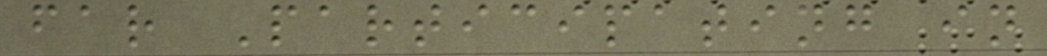far Participating in
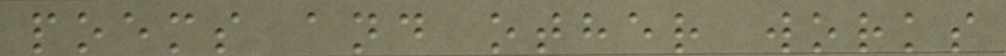poems and other works
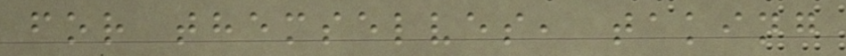for themselves, taking
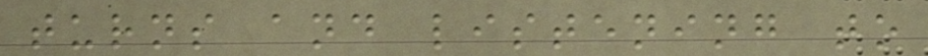turns and listening to
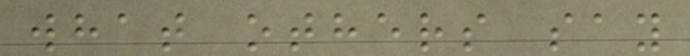what others say
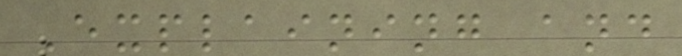Explaining and
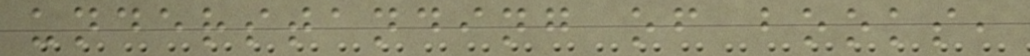understanding of books,
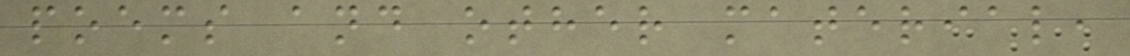poems and other material,
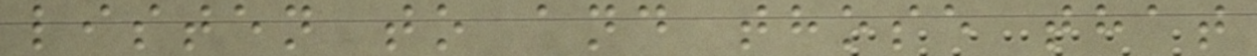listen to and those that
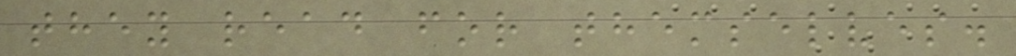they read for themselves.
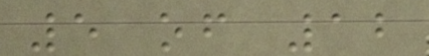5 of 12
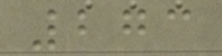273
